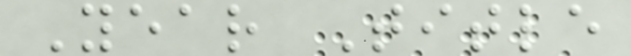Year Title
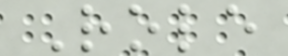Role
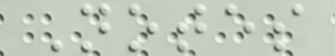Notes
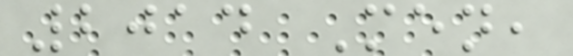2014 Men,
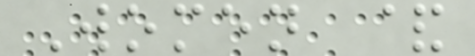Women &
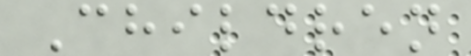Children
